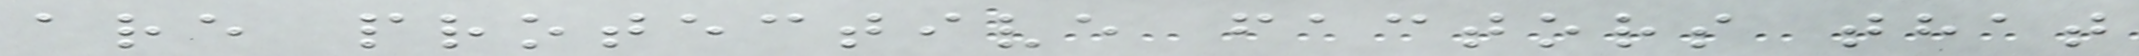are protective factors that
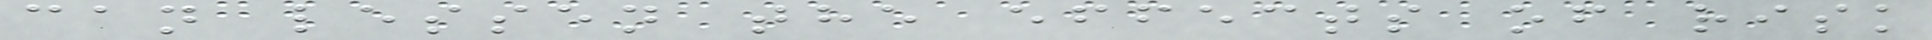can lessen the effects of risk
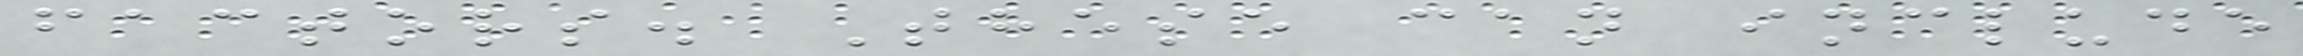factors. These can include
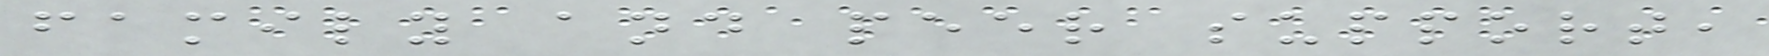family and peer support,
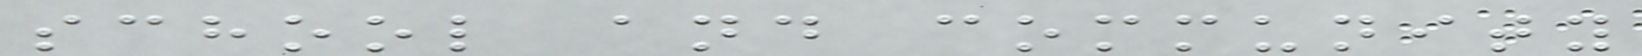school and community
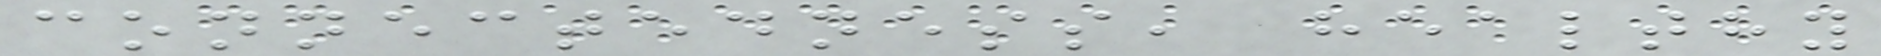connectedness, healthy
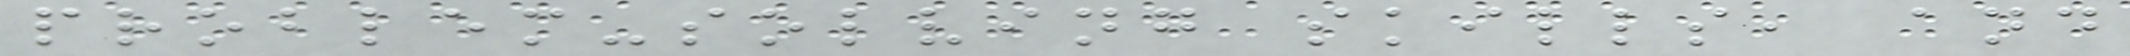problem-solving skills, and
